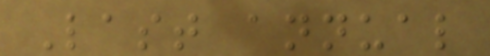Last annual
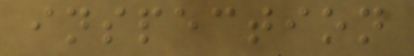inspection
